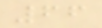66
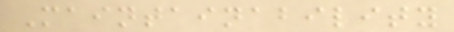Maintainability
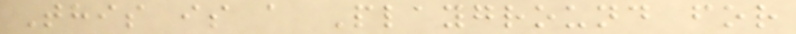This is a Playground for
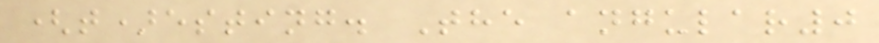(t)esting. The angular0
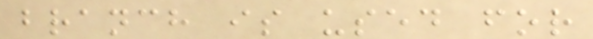branch is used for
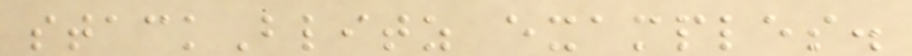stackBlitz examples.
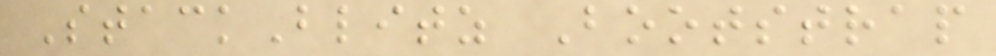StackBlitz Bootstrap
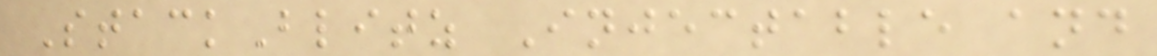StackBlitz Injectable and
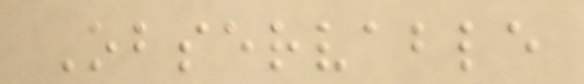Observable
